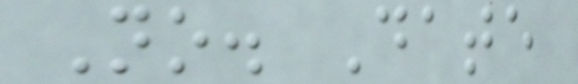No. Date
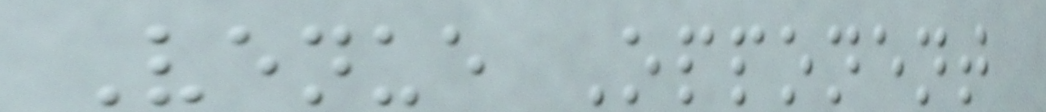Venue Opponent
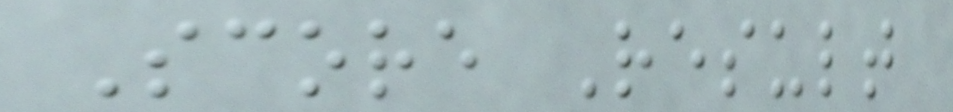Score Result
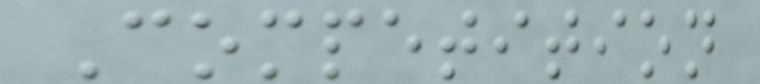Competition
